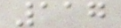117
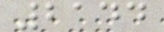2144
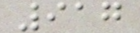917
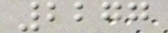2277
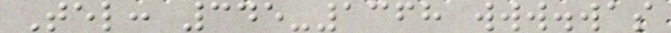Tel: 345-1368 www.was
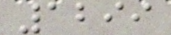1299
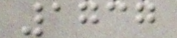1737
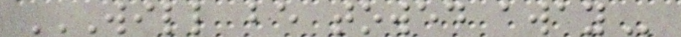WILL BE TOWED AWAY
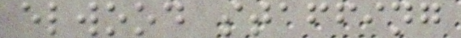elwood staffing
